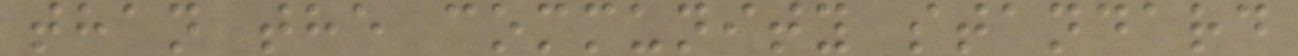than the community standard
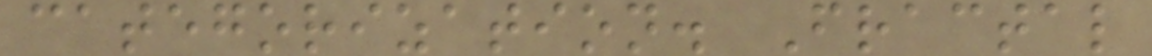categorization. Fractal
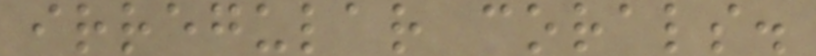irregular corals.
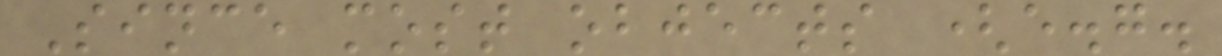Since most objects (e.g.
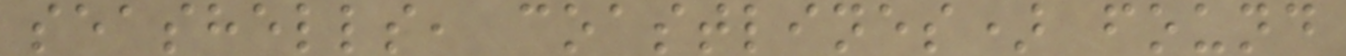seashells, coastlines) found
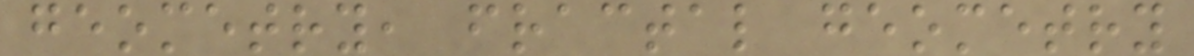geometry, fractal geometry
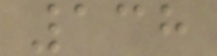138
